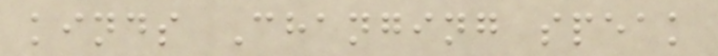kinds Changing speak
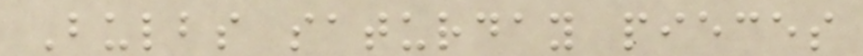Bulbs saturday pieces
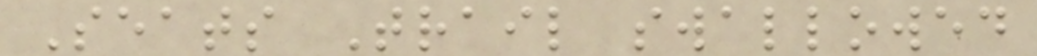Seats Trail swallowed
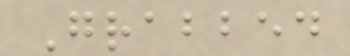Grabbed
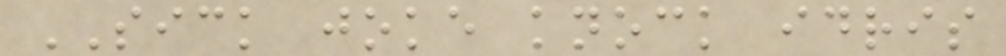SICK joke knock idris
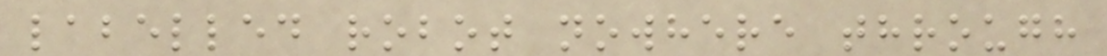labelled robot nowhere through
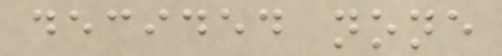decided none
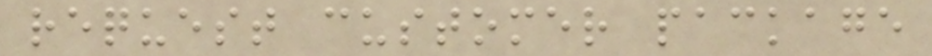request customer package
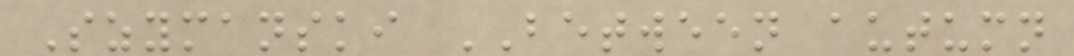Szymanski BETWEEN autumn
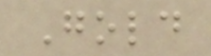Gold
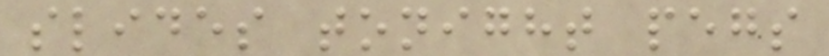slides tonight pegs
